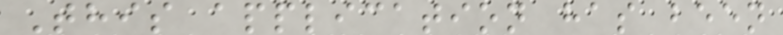This application has been
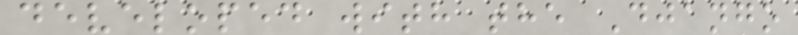developed with the Django
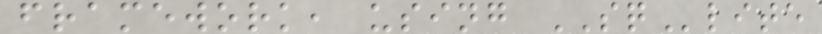framework, using SQlite
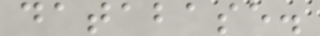database.
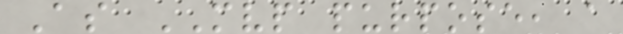As MVP purpose, a
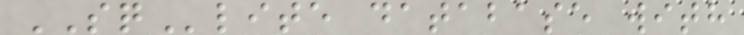SQlite database with
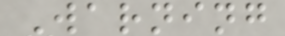Warning
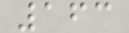163
